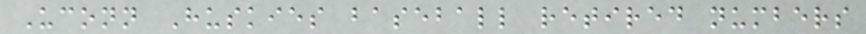Uconn Huskies baseball retired numbers
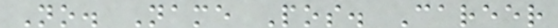No. Name Pos. Career
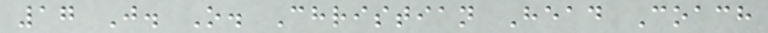17 J. O. Christian Head Coach
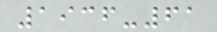1936-61
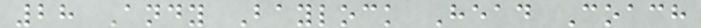28 Andy Baylock Head Coach
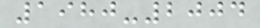1980-2004
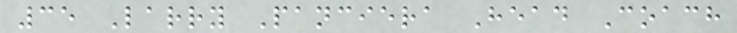35 Larry Panciera Head Coach
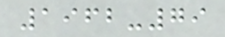1962-79
